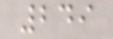249
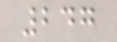247
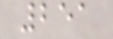251
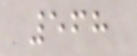568
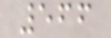566
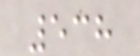538
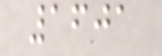1601
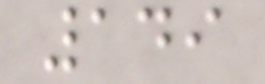149
